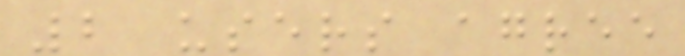2 users agree
